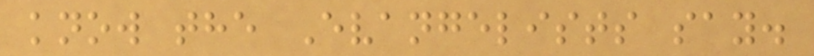know the Evangelists say.
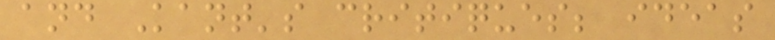and Kant's critiques; ideas
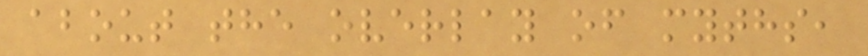about the overlay of myths,
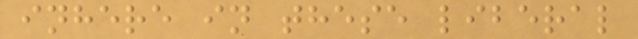inhere in these liberal
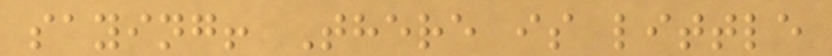saying! There is little
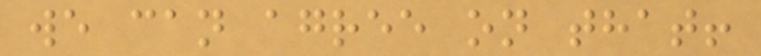we can agree on that!
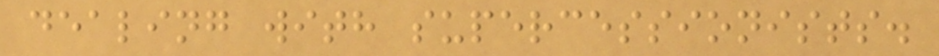dealing with supercessionists.
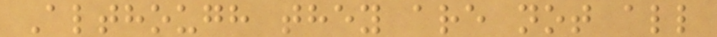Although they are not all
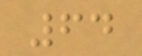64
